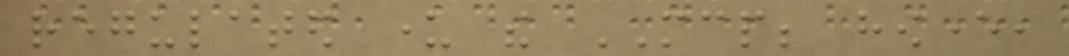regulated under the MCP; however,
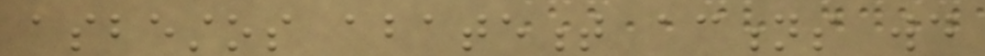asbestos abatement actions would
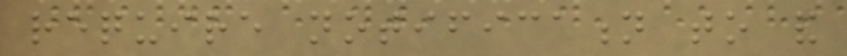require notification to and
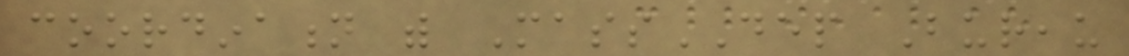coordination with MassDEP Bureau
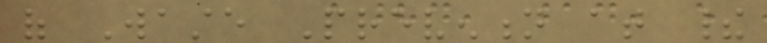of Waste Prevention at their
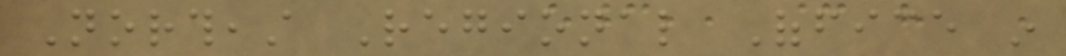Northeast Regional Office in
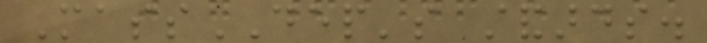MassDEP's standards.
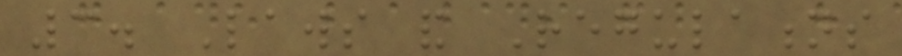3. Laws and Regulations
